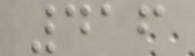416
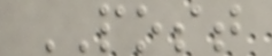POST
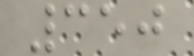350
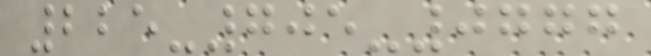225-705-0777
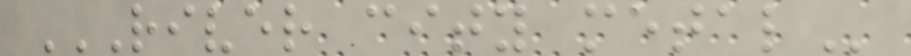RIVER CITY METAL
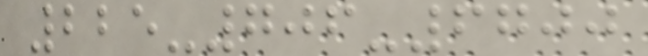225-706-6700
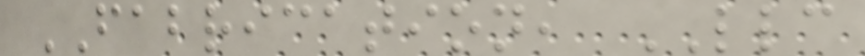FABRICATION, LLC
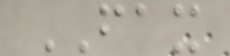FAX
